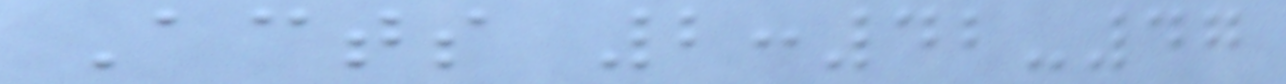Acts 2:42-47
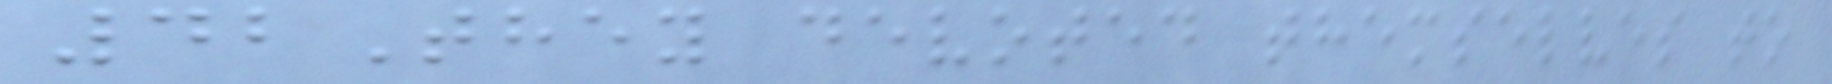42They devoted themselves to
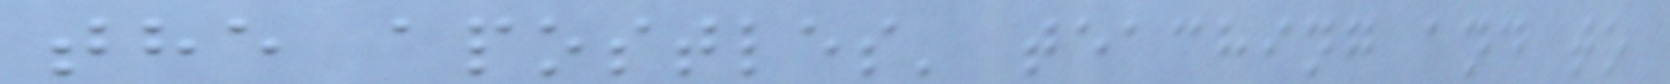the apostles' teaching and to
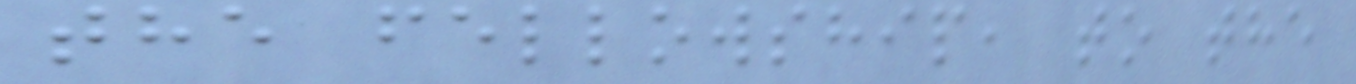the fellowship, to the
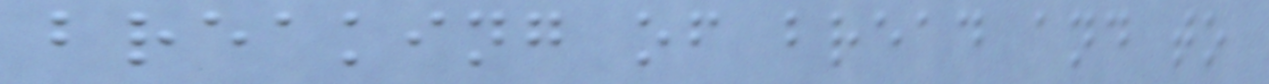breaking of bread and to
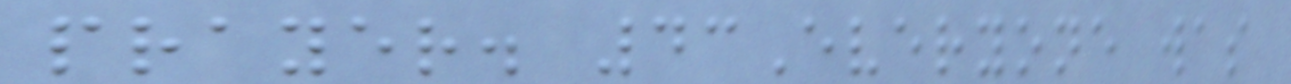prayer. 43Everyone was
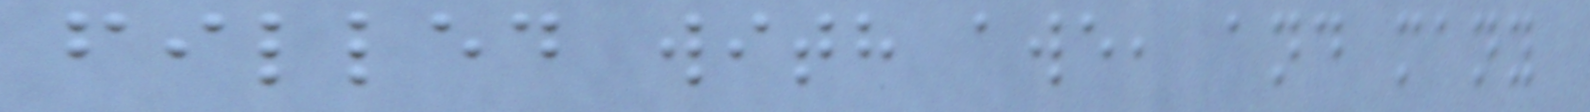filled with awe, and many
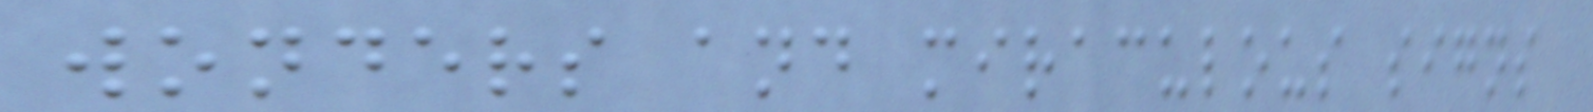wonders and miraculous signs
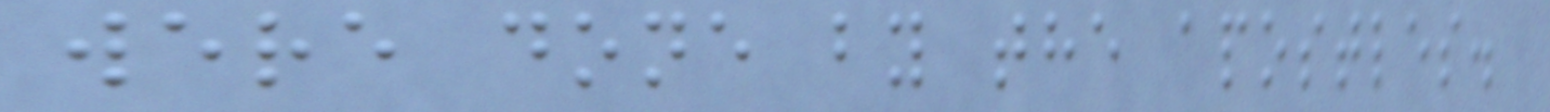were done by the apostles.
